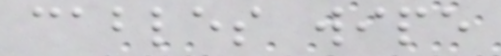cables wipe
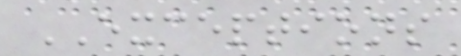EXCEPTIONS
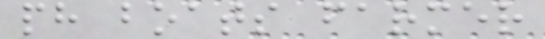ph boats farmer
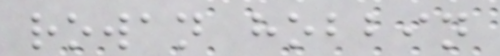rowan hobbin
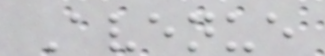Avenue
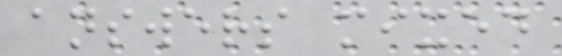answers mixed
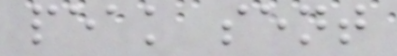peak sent
